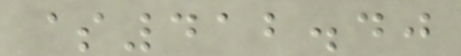$412.40
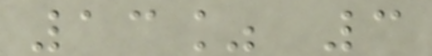13% 3
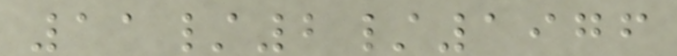11/2/1976
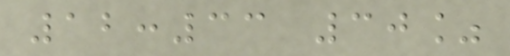12:33 30%
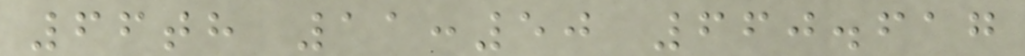66th 11:50 660.617
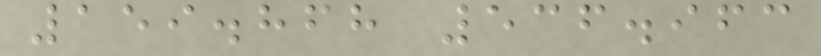159.868 536.963
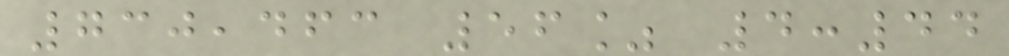730,463 56% 4:44
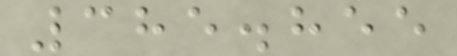385.855
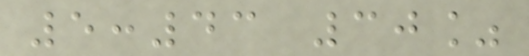5:43 30%
